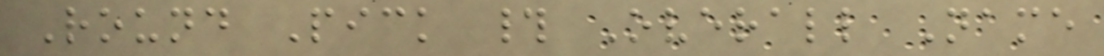Round Pick # Overall Name
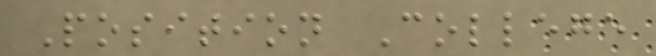Position College
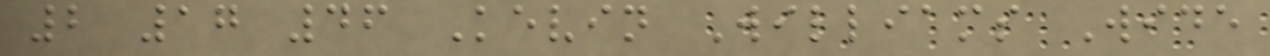2 17 46 Kevin Williams Wide
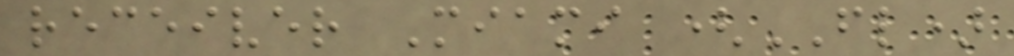receiver Miami (FL)
